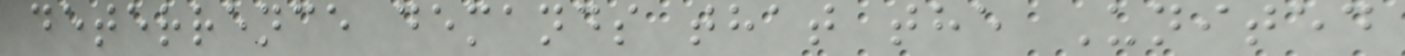deterrence demands that the United
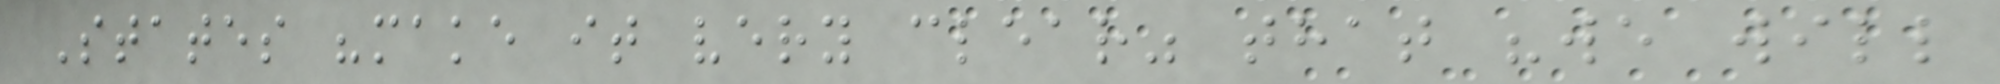States "make it very clear" that "we will
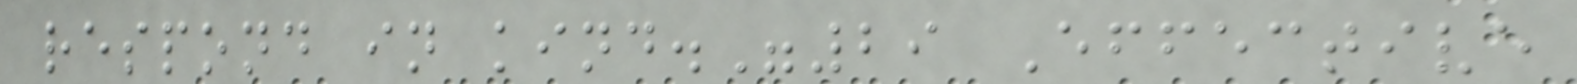respond in kind."29 Effective
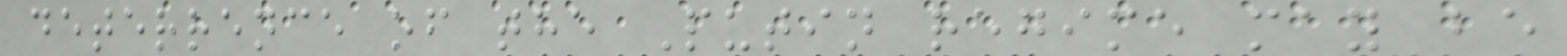deterrence of the Putin regime may be
